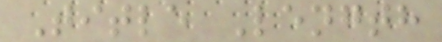Title Length
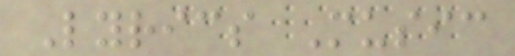Lyrics Music
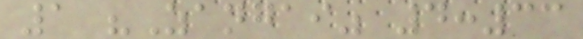1 "Zangai" 4:33
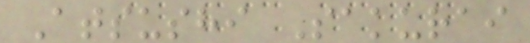Atsushi Sakurai
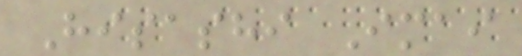Hisashi Imai
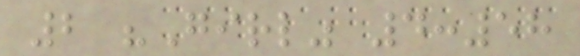2 "Girl" 4:58
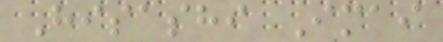Hisashi Imai
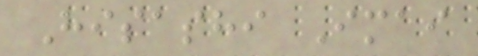Hisashi Imai
